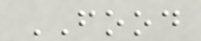FOOD
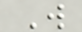W
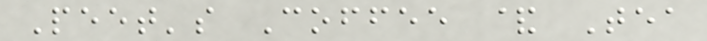Peet's Coffee & Tea
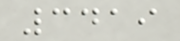3419
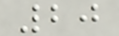20
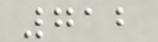712
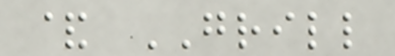& GRILL
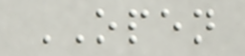OPEN
